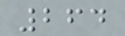264
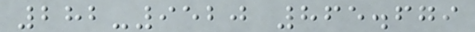282-9520 865.679
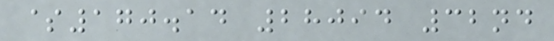$170.14 28094 32nd
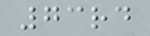73rd
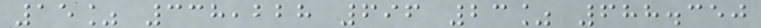15% 338,228 696 23% 688.350
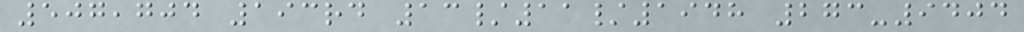507,704 193rd 13/11/1948 273-9404
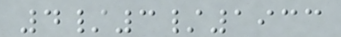4/3/1933
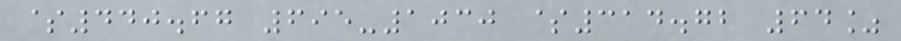$440.67 695-1030 $314.72 64%
